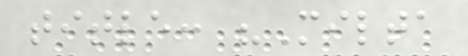title: "Milta
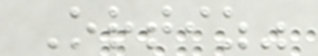Ortiz"
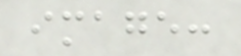image:
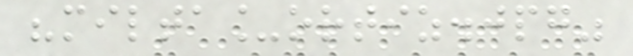"milta_ortiz.jpg"
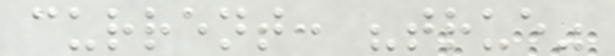current: "true"
